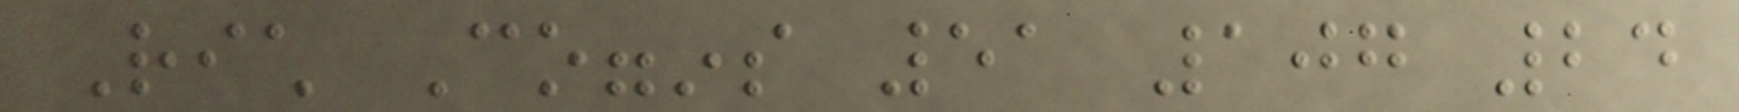Rich Coggins 51 107 24
